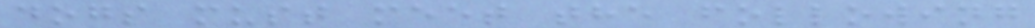dogs must meet the following
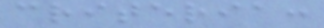criteria:
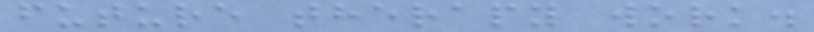future therapy work.
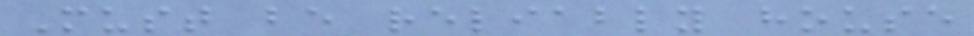Must be reliably house
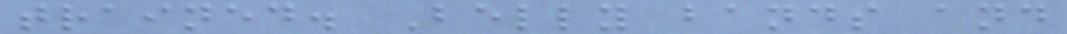trained. Belly bands and
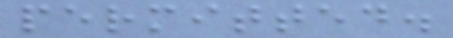permitted.
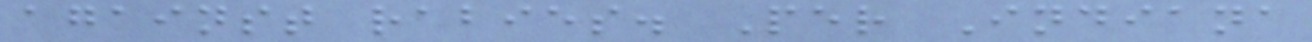against rabies. Per Indiana
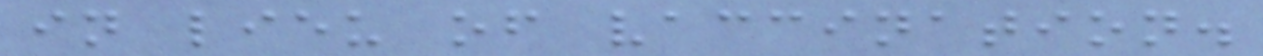in lieu of vaccination.
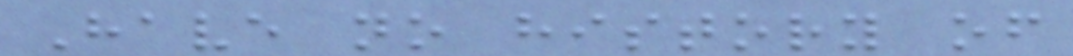Have no history of
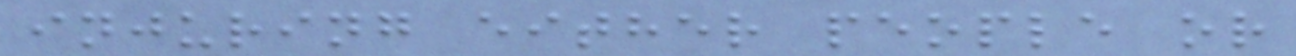injuring either people or
